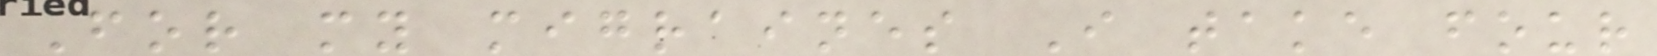For my migraines I take four
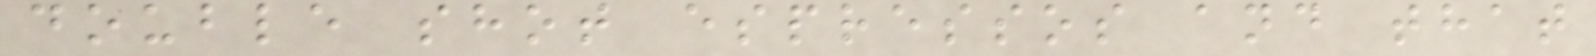double shot espressos and that
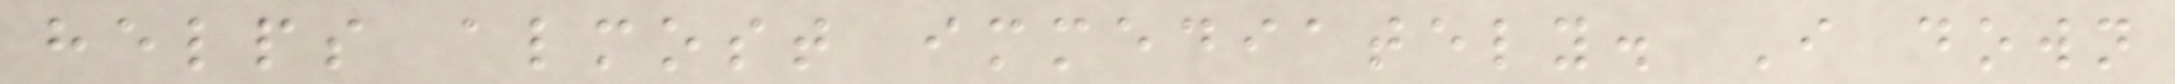helps almost immediately. I down
